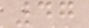47
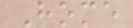Home
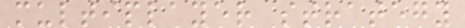multiplayer strategy
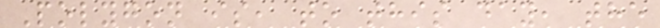Polygon is, to this day, the
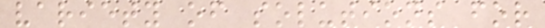variety of solutions for
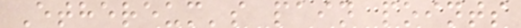Ethereum's pain points
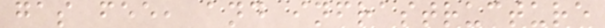gas fee, and infrastructure
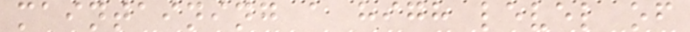maintaining a high level of
